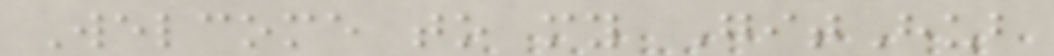Welcome to my GitHub
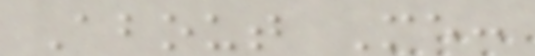About Me:
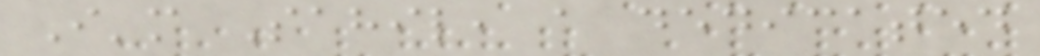I'm Sahil, a dedicated
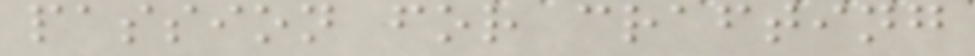passion for crafting
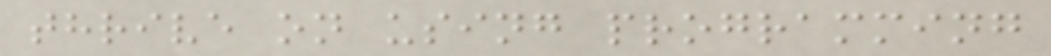thrive on using programming
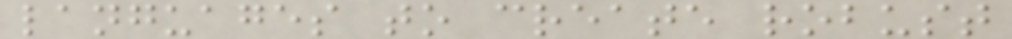languages to create robust
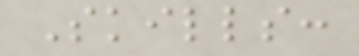Skills:
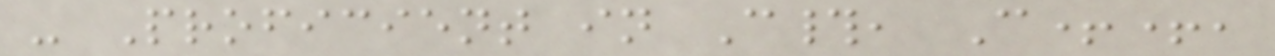- Proficient in C#, C++,
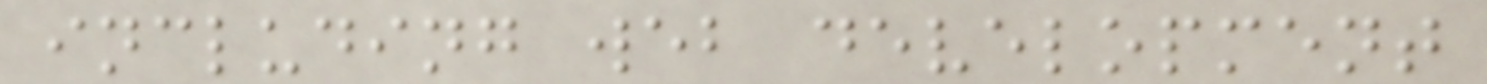including web development
